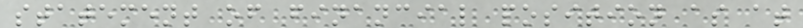statement of financial position as at
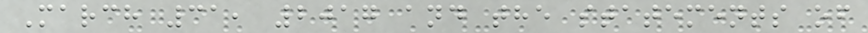March 31, 2017 and the statements of
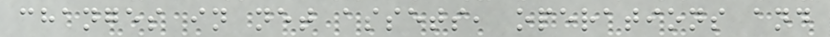changes in net assets, operations and
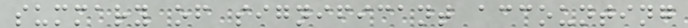summary of significant accounting
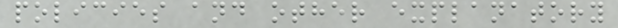policies and other explanatory
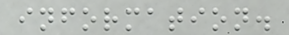information.
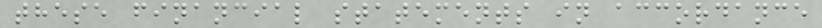these financial statements in accordance
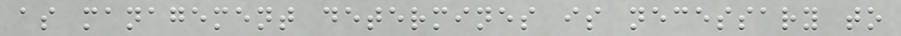as management determines is necessary to
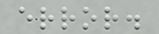error.
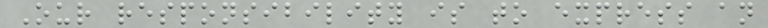Our responsibility is to express an
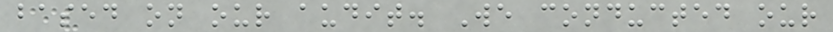based on our audit. We conducted our
